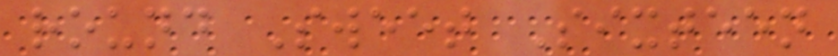round Sweet Sixteen
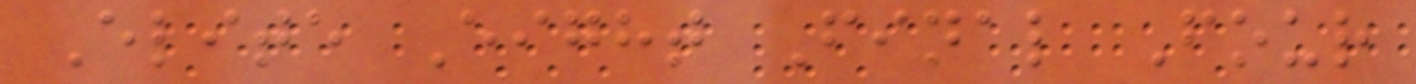Elite Eight Final Four
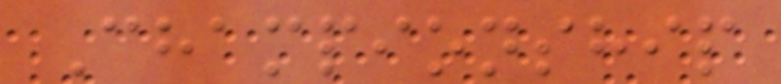Championship
